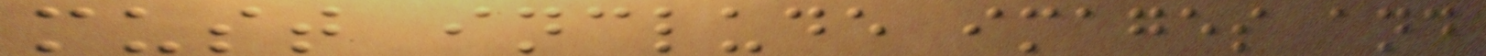must include images and
